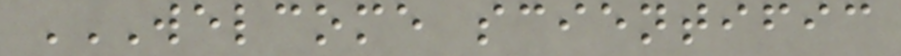WELCOME SCIENTIFIC
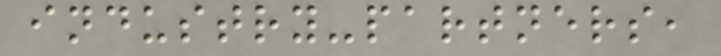industry-partners,
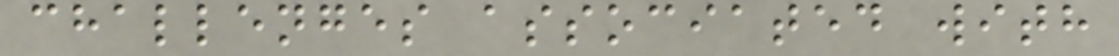challenges associated with
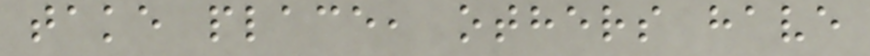take place, others have
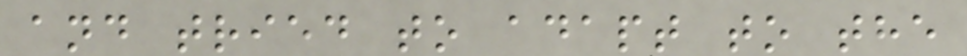and tried to adapt to the
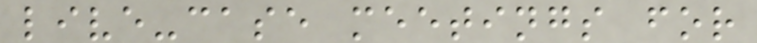live-case meetings for
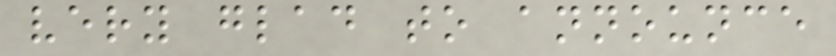very glad to announce
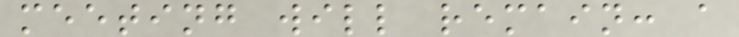meeting will remain: a
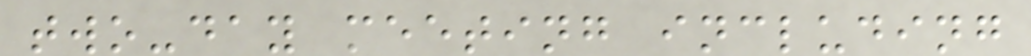two-day meeting including
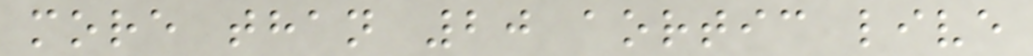more than 20 aortic live
